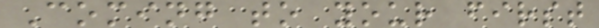Coming to your first
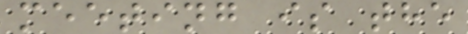meeting is the
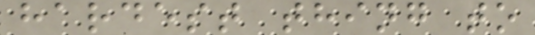hardest thing to
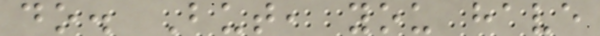do. But, you have
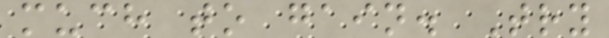much to gain. Try
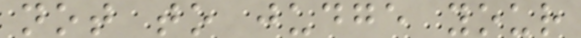not to judge your
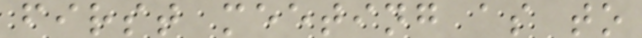first meeting as to
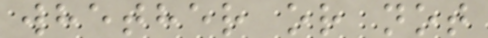whether or not
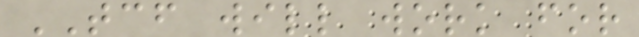TCF will work for
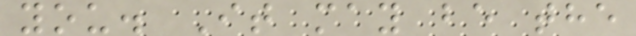you. It may be the
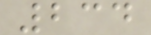234
